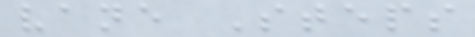vane Steps
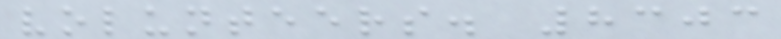volunteers. 8303
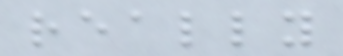really
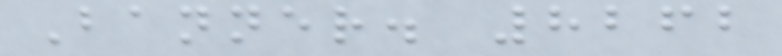Banner. 8262
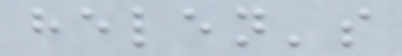helen's
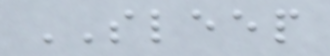SLEEP
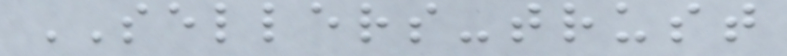SELLERS-trust
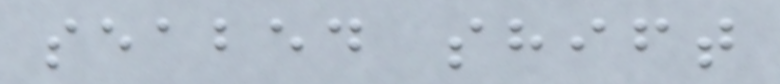seabed shift
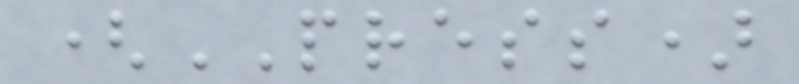(PRESS)
